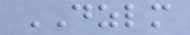DZLM
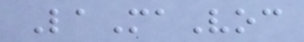LaMaVoc
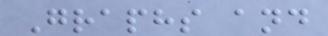Graphs and
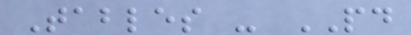Tables - PD
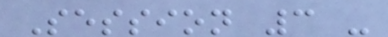Session 3 -
